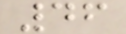46
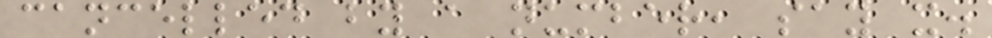cancelled by a number, say x.
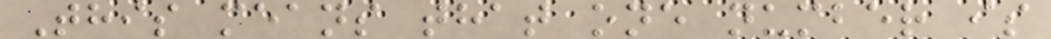This means that one number is
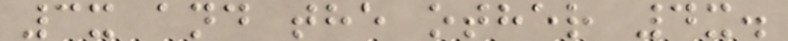3x and the other 4x.
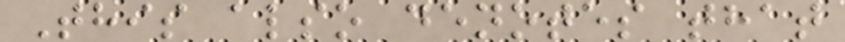This also denotes that
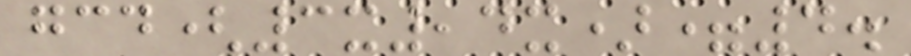gcd(3x,4x)=4.
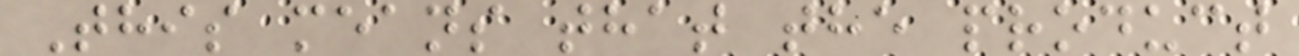This means that the product
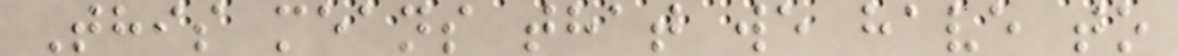This means that we have to
